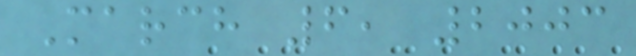March 6, 2003
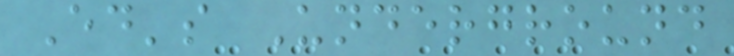Ed's Underground
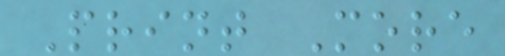Print More
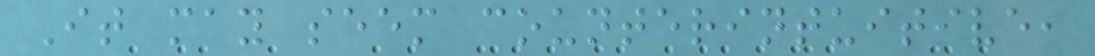It may seem counterintuitive,
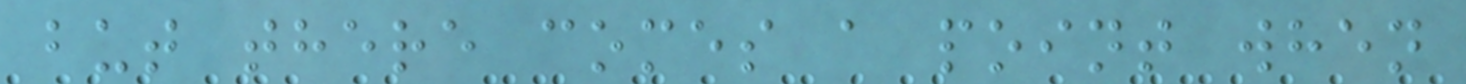but there comes a point when
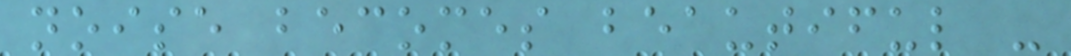noise becomes beautiful -
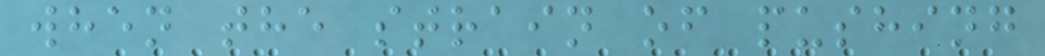when the strain of pushing
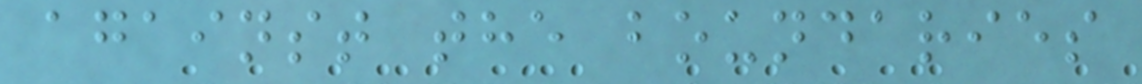against the boundaries
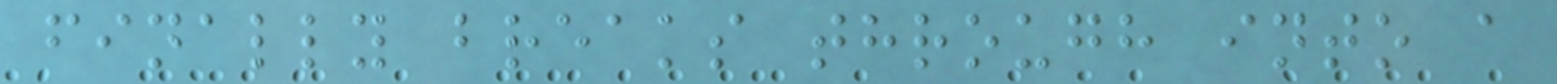finally breaks through into a
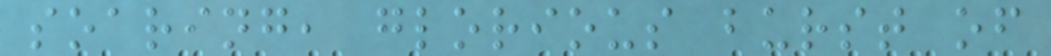soaring, glorious burst of
